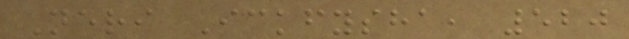Neri Ickfysha, 520
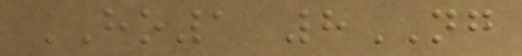HO1 8NG
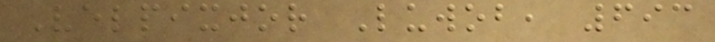Velpixjor Luwob, 693
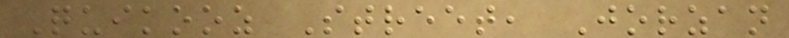Quikooz Street, Jorzan
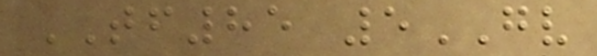TF85 5GV
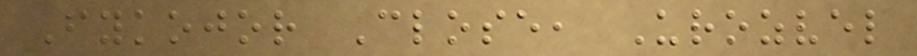Fykojor Close, Urozvel
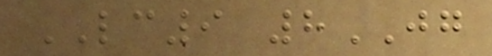LC9 8JG
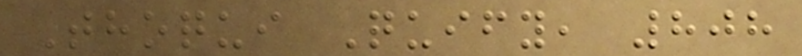Thoqui Quify, 808
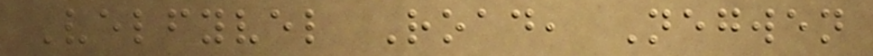Velfyvel Road, Negwen
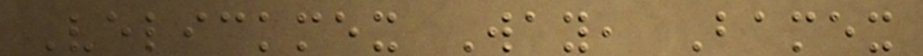Velickmex Way, Bamex
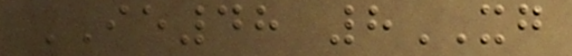IE48 8XG
